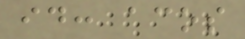id: acos
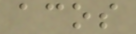acos
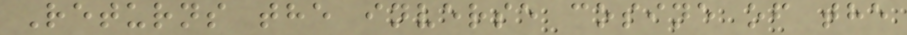Returns the inverse cosine of the
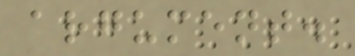argument.
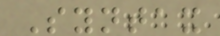Syntax
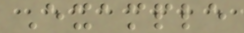Example
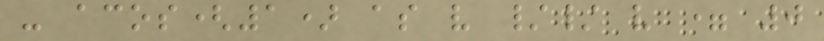- acos(1) as v // v = 0
